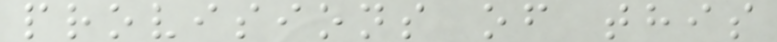provisions of this
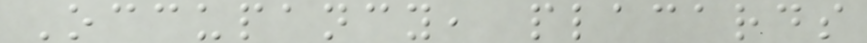Occupancy, placards
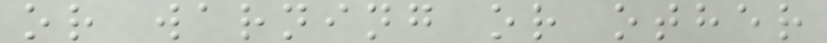or warning or other
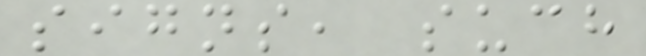signs, such
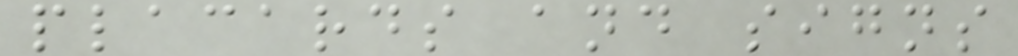placards and signs
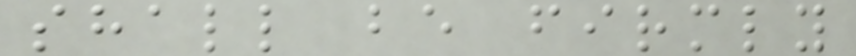shall be firmly
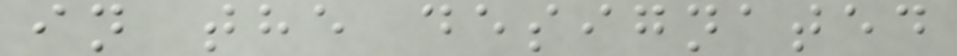in the designated
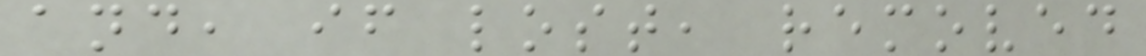and, if lost, removed
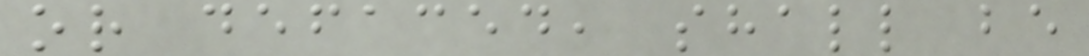or defaced, shall be
